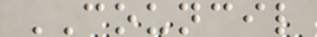COUNCIL
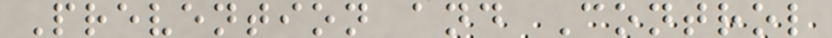Prevention and Control
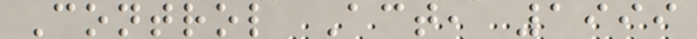Control Act, 1999
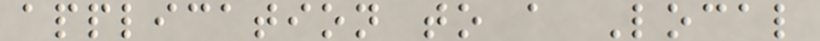application to a Local
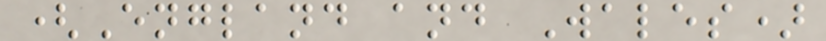(England and Wales)
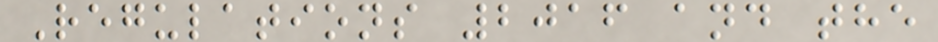Regulations 2016 and the
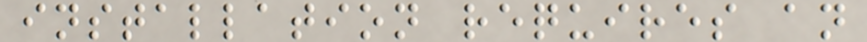installation requires an
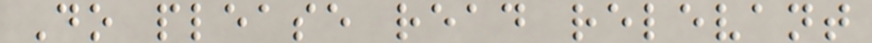Do please read relevant
